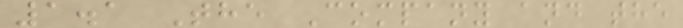1.1 The Company and the
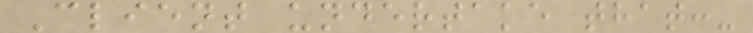Client undertake that:-
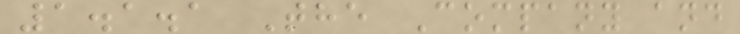1.1.1 The Company and
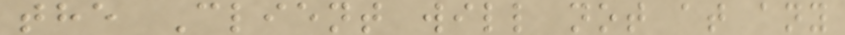the Client will not at any
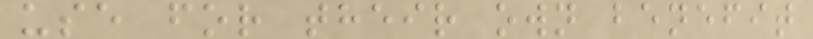use for their own benefit
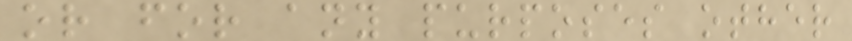or for any purposes other
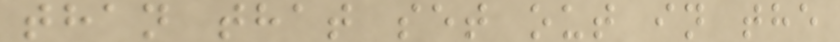than that set out in the
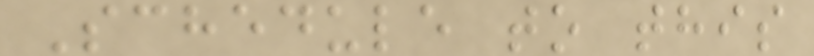Schedule to this
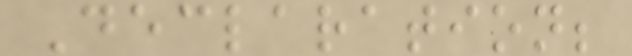Declaration;
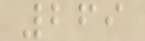269
